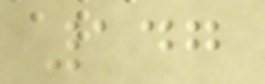147
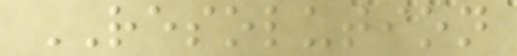RESOLUTION
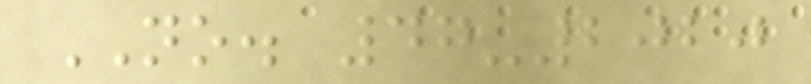NO. 47-2020
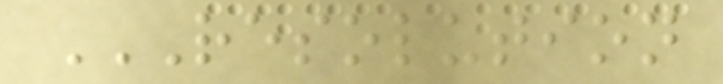RESOLUTION
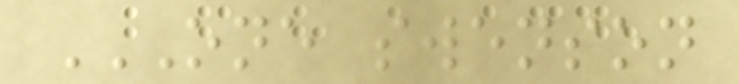ONE SWENSON
